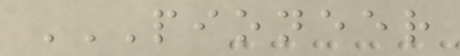PIONEER
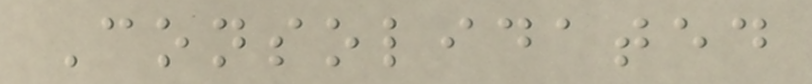Consolidated
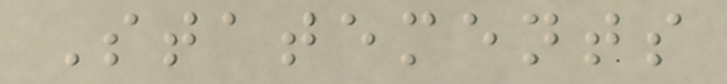Statements
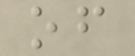of
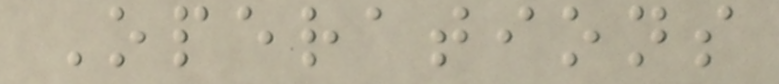Operations
